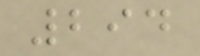294
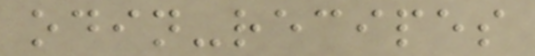odin-recipes
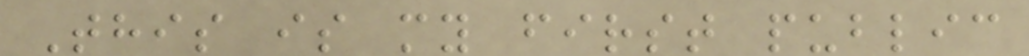This is my first public
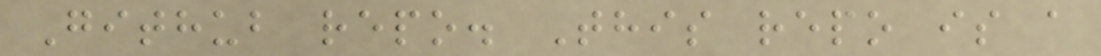Github repo. This repo is a
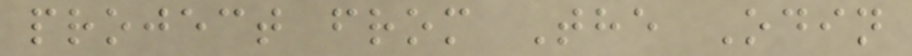project from The Odin
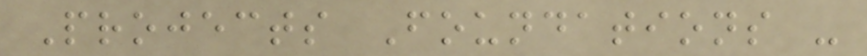Projects Foundations -
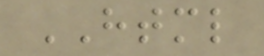HTML
